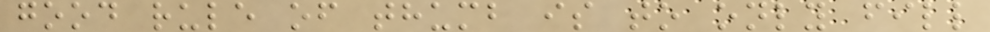good rule of thumb is to only fill
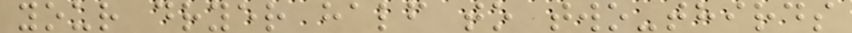your dryer half to two-thirds
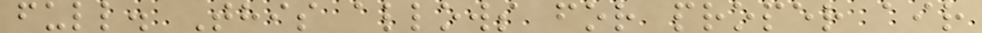full. This allows for proper air
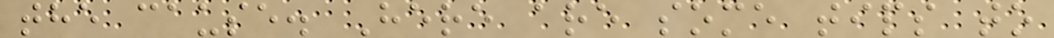the cause. Here are some tips to
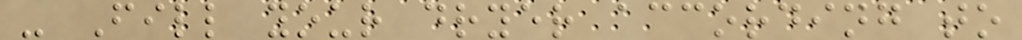- Fill your dryer according to
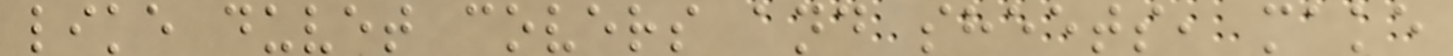like duvet covers and sheets, make
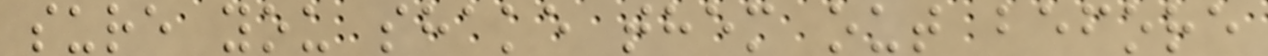sure you shake them out before
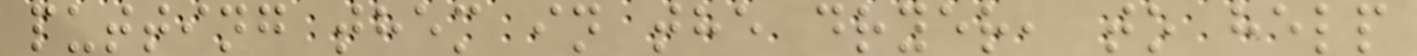putting them in the dryer, to help
